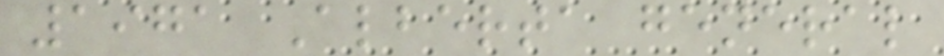1971 Alberta general
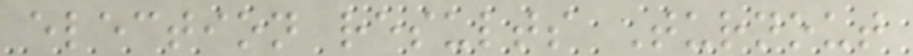election results Turnout
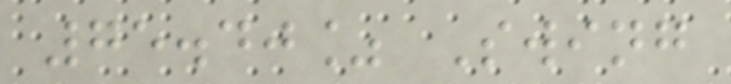75.40% Swing
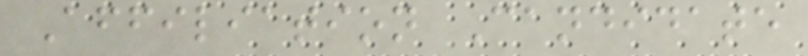Affiliation Candidate
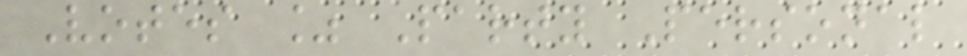Votes % Party Personal
